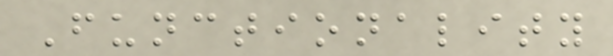Functionality
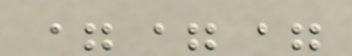===
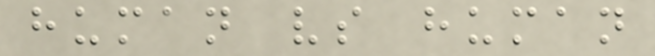human vs human
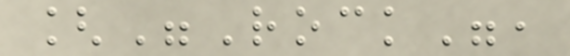["Rock",
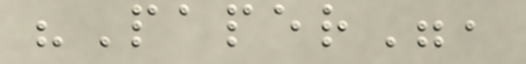"Paper",
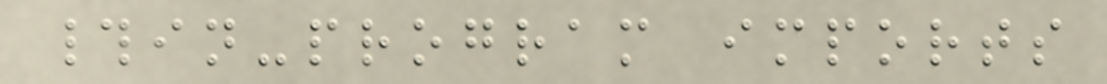#in-program imports
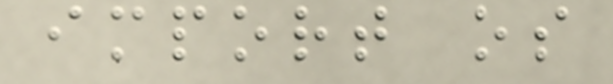import os
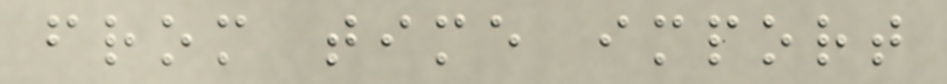from time import
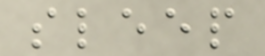sleep
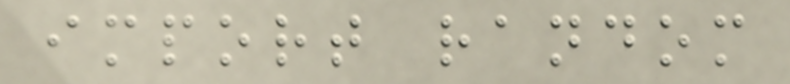import random
